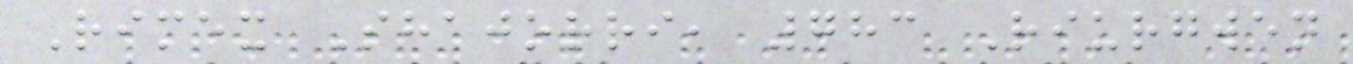Rimex Shajorri, 783 Riurgwen
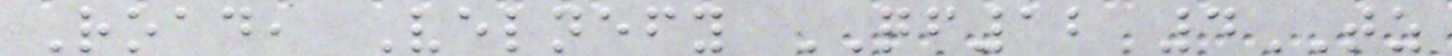Road, Velnefy QF12 4TZ
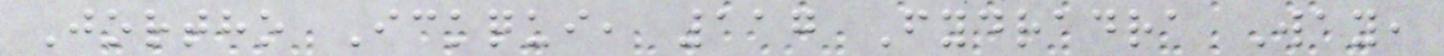Jortho Ickqui, 117 Fydradra Way,
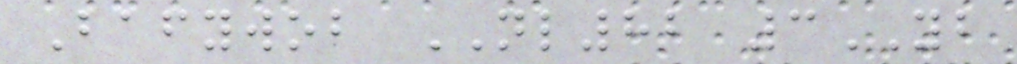Bafywob NL82 3YB
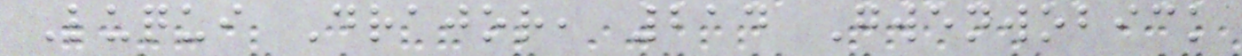Luqui Drajor, 214 Gwenwobick
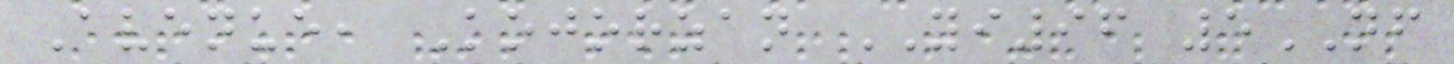Avenue, Kojorzan YI96 5NF
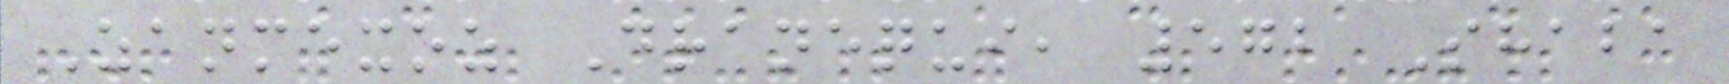Zanmexoz Dranequi, 572 Shaba
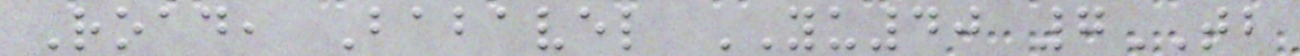Road, Babavel YU40 7TB
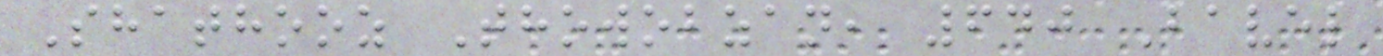Shathooz Thowobzan, 640 Bavel
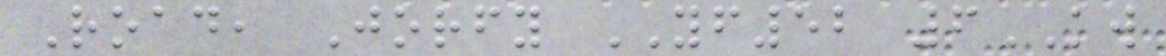Road, Jorfy YF52 6KW
